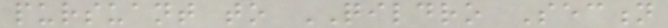pursuant to QILDRO Section
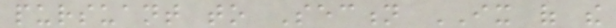pursuant to Section IX of the
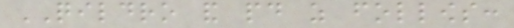QILDRO and paid as follows:
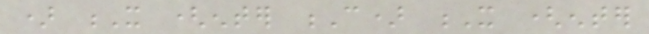) X (enter C) X (enter
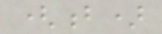(b)
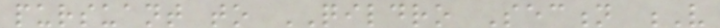pursuant to QILDRO Section V
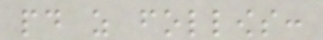paid as follows:
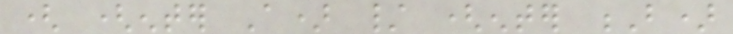( (enter A) / (enter B)
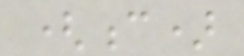(c)
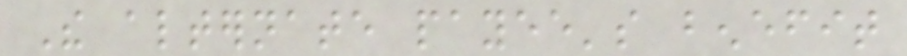The alternate payee's benefit
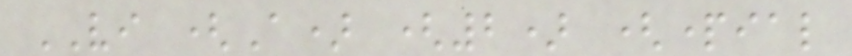VI (A) (2) (partial
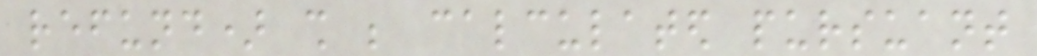refund) shall be calculated pursuant
